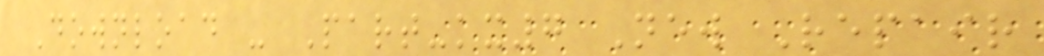Download - Part-kx7 New Repair
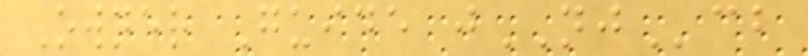Owner Guide jNJcb
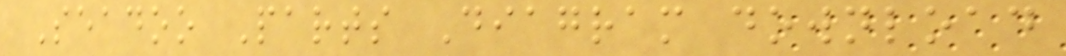Seadoo Parts Diagram download
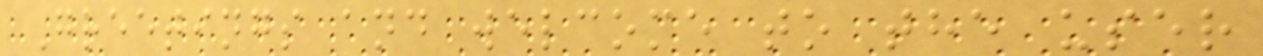Greetings and welcome to the user
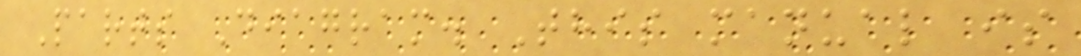Parts Diagram. This manual is
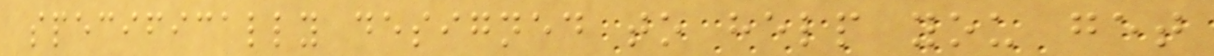specifically designed to help you get
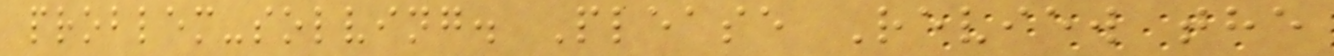problem-solving. Please Review the
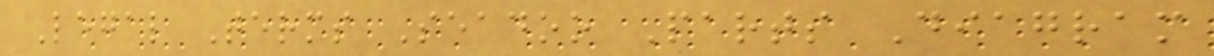Legal Terms Seadoo Parts Diagram
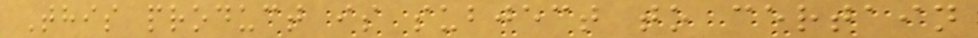This product is subject to certain
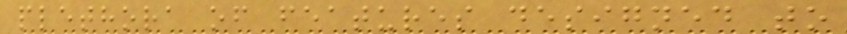plethora of features designed to
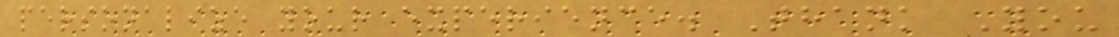personalize your experience. Thank You
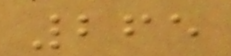265
